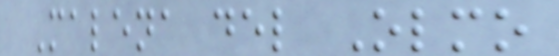Malena del Olmo
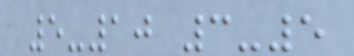5-10 3-5
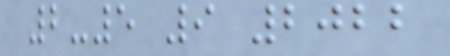2-5 9 2022
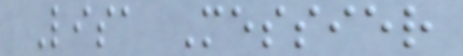Lisa Messier
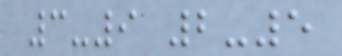3-9 2-5
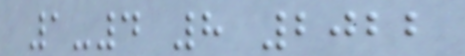1-4 8 2022
